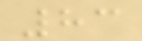83
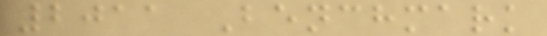2011 Benchmark
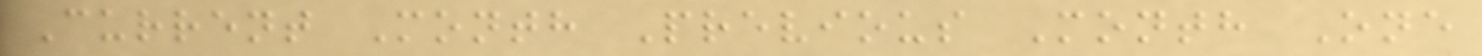Current Month Previous Month One
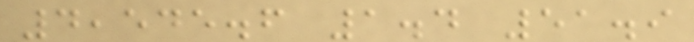4,545.6 1.4 51.9
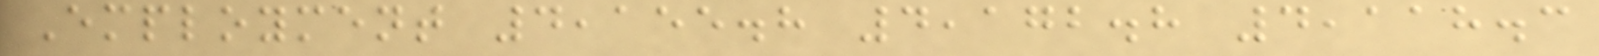Employment 4,155.8 4,172.8 4,118.3
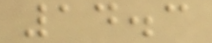14.3
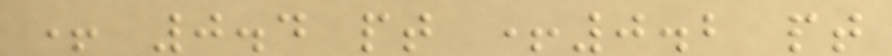+ 0.4 pt +0.2 pt
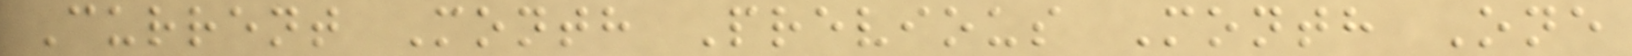Current Month Previous Month One
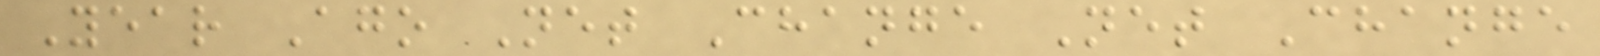Year Ago Net Change Net Change
